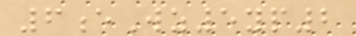6eWz5yp2
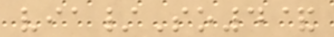via/So4&
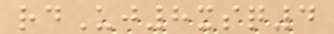rdUj8xsq4
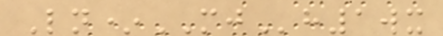Ln*MJh1wx
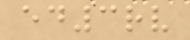ed3rv
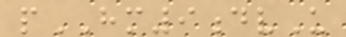pHM9dvU
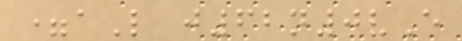=aL j62n0vE
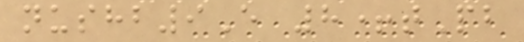nushb9E 8+tPb
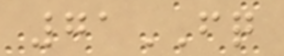71FQ
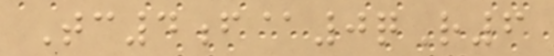Tc4f@0qR6
